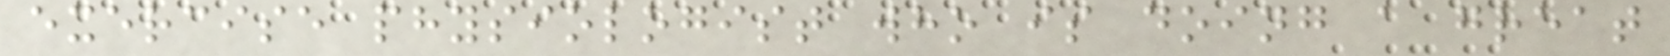exercise physiologist who is doing a great
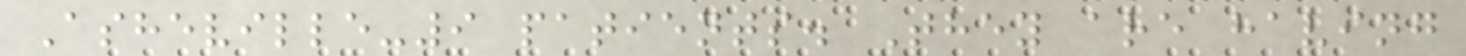Asheville-9 patients. They are having
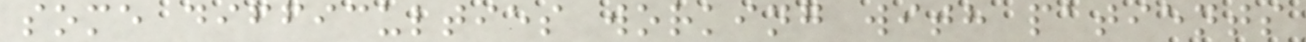some difficulties working with patients
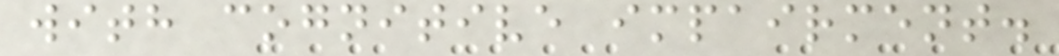with cognitive impairment.
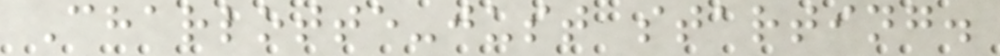Charlotte-just starting.
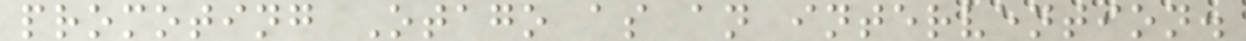promoting Otago as an intervention.
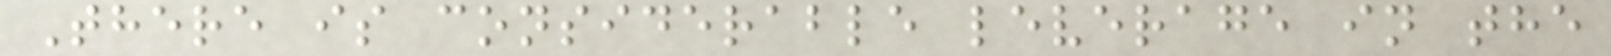There is considerable leverage in the
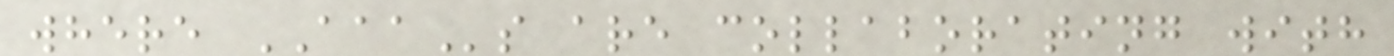where AAAs are collaborating with
